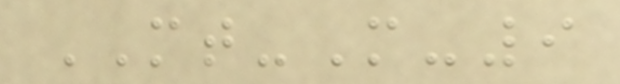MT-M-9
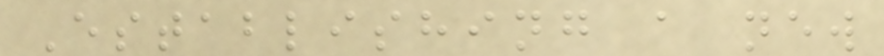Establishing a new
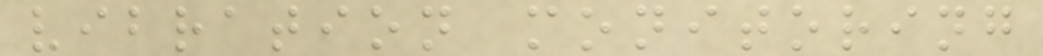vibration monitoring
